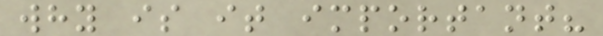why is it important?
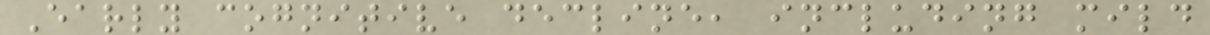Early cognitive decline, including mild
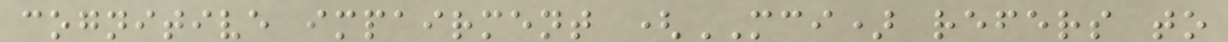cognitive impairment (MCI) refers to
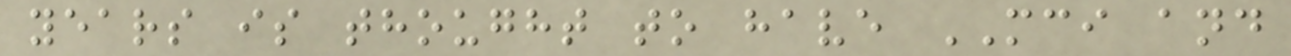years is thought to have MCI and
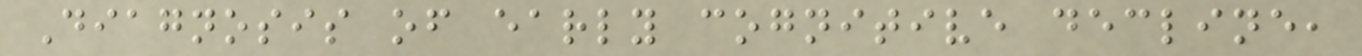Diagnosis of early cognitive decline,
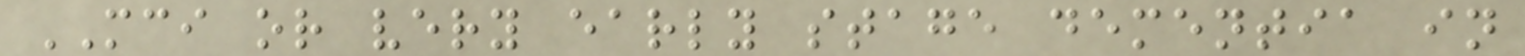MCI or very early stage dementia in
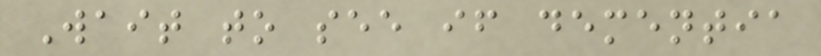Wait to see if dementia
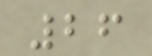26
